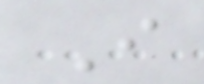I
